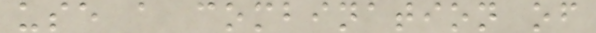use a combination of
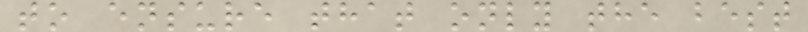to ensure that only the best
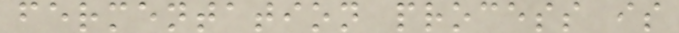fermentation process is
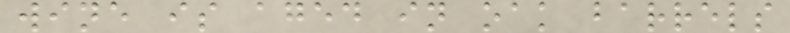wine is aged in oak barrels
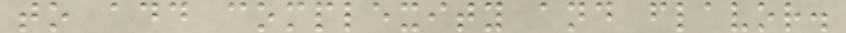to add complexity and flavor.
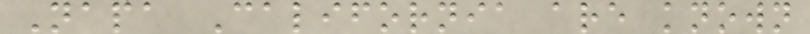Napa California are known
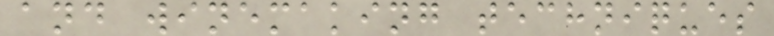and winemaking techniques
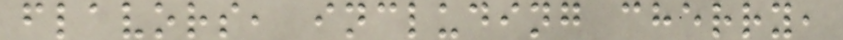flavors, including cherry,
